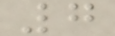7
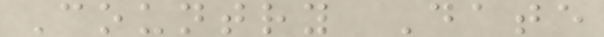Country Date
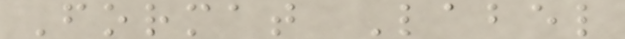Format Label
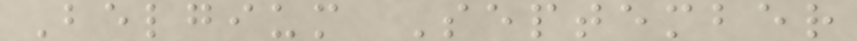Belgium September
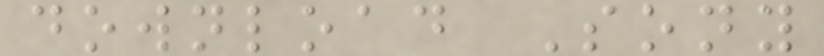download Sony
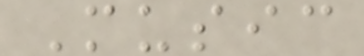Music
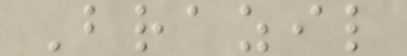Brazil
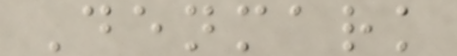Denmark
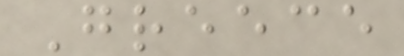Greece
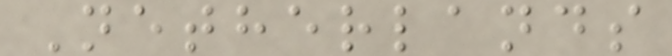Netherlands
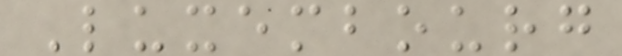Luxembourg
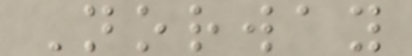Norway
